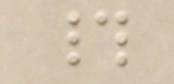#
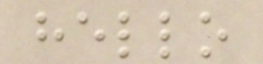hello
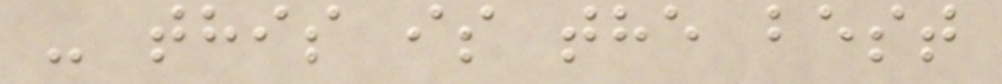- this is the best
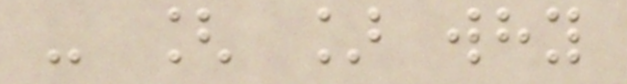- [ ] why
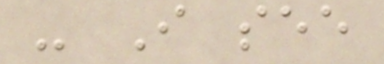- I see
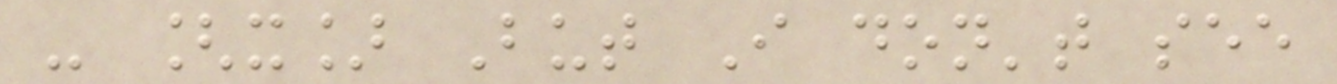- [x] But I don't see
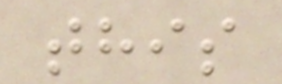this
